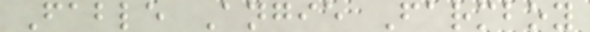Fable Angie Farmboy
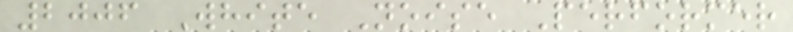2006 White Noise Performer
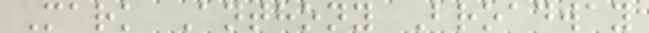Mark Anthony Broadway
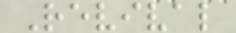Revival
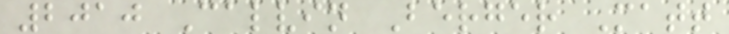2010 Calvin Berger Matt
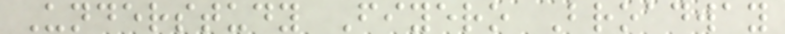Understudy Fiyero Broadway
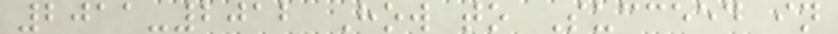2011-2012 How to Succeed in
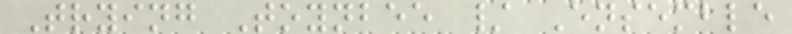Trying Toynbee / Ensemble
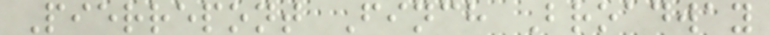Pierrepont Finch Broadway
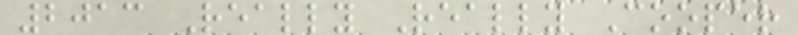2013 Really Really Cooper
